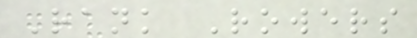Rank Rowers
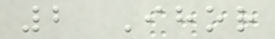2 Ihor
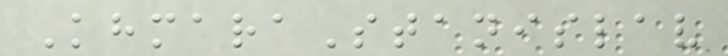KhmaraStanislav
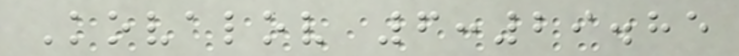Kovalov 6:29.85
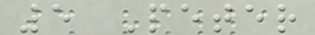5 Peter
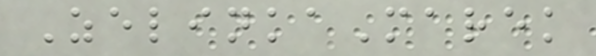ZelinkaMarek
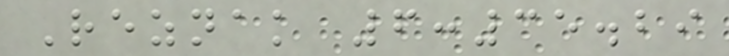Reznak 6:35.29
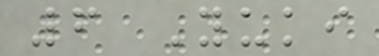6 Yuki
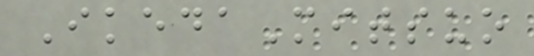IkedaMitsuo
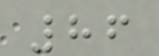86
